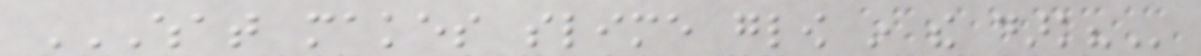WHAT MAKES SLIME GLOW IN THE DARK?
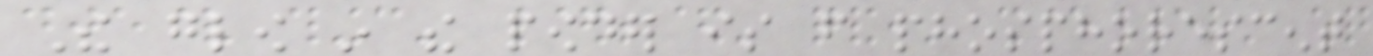The glow in the powder is from phosphorescent
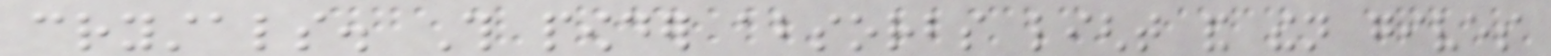crystals. This powder absorbs light and then gives
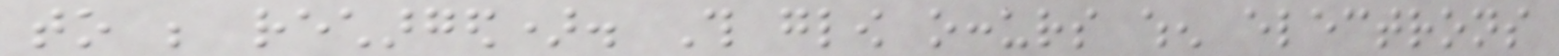to be recharged). This glow occurs when electrons
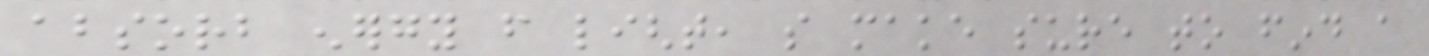absorb energy from light, so make sure to find a
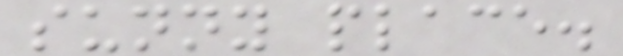sunny place.
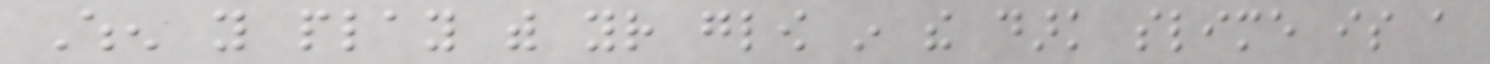When you play with your glow in the dark slime is a
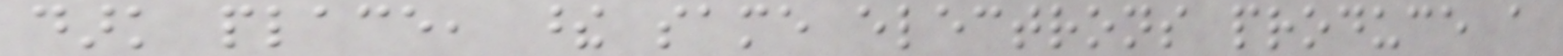dark place, these same electrons produce a
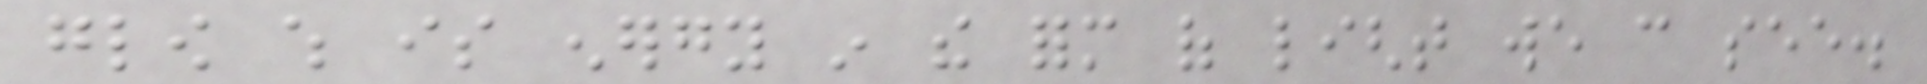glow which is energy in the form of light we can see.
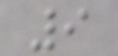9
